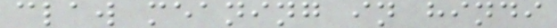claw meaning in hindi
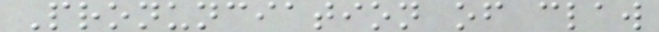Pronunciation of claw
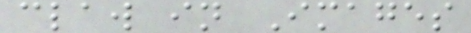claw in Images
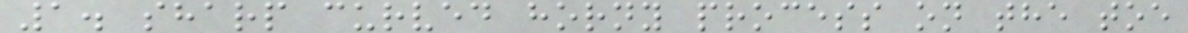1. sharp curved horny process on the toe
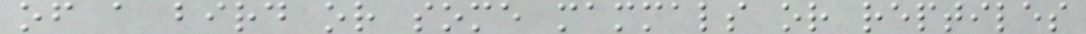of a bird or some mammals or reptiles
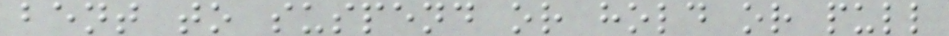bent to suspend or hold or pull
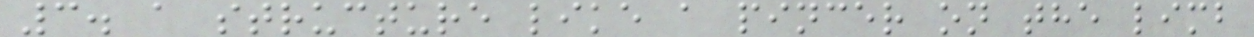3. a structure like a pincer on the limb
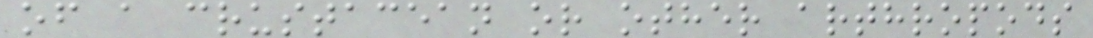of a crustacean or other arthropods
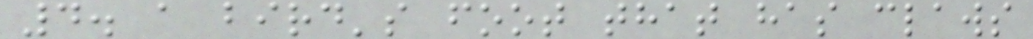4. a bird's foot that has claws
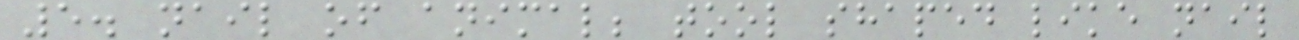5. nail of animal; tool shaped like nail
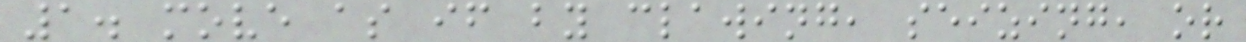1. move as if by clawing, seizing, or
